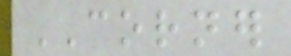CORNER
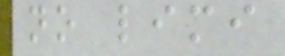no limi
